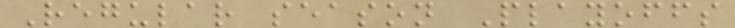Regular season Playoffs
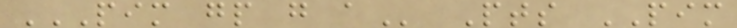PIM GP G A Pts PIM
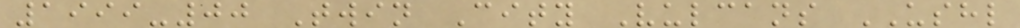1999-00 Twin City Vulcans USHL
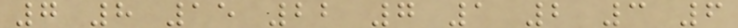7 8 15 22 7 1 2 3 6
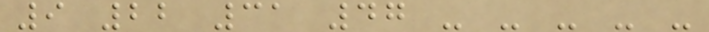9 22 31 47 - - - - -
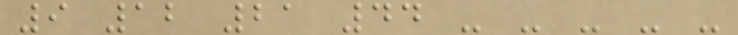9 12 21 44 - - - - -
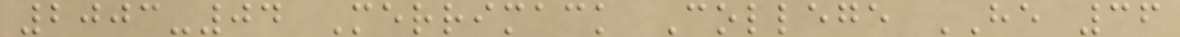2003-04 Merrimack College HE 36
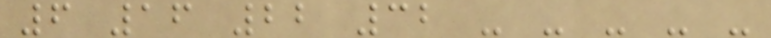6 16 22 32 - - - - -
